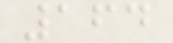164
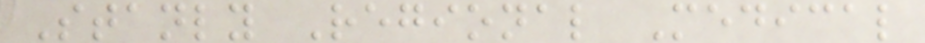Stanly Regional Medical
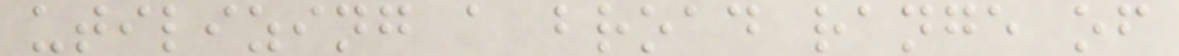utilizing a broad range of
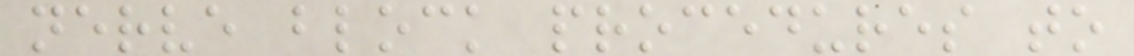nerve block procedures to
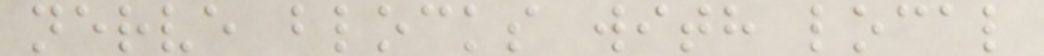nerve blocks with local
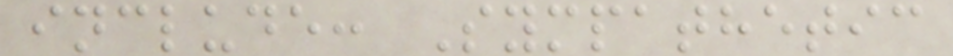include: Sympathetic
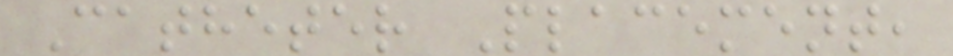Catheter Placement,
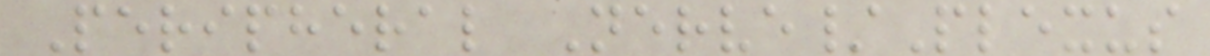Peripheral Nerve/Plexus
